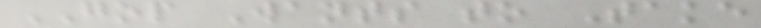GOP Wants to Take
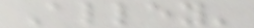Alley'
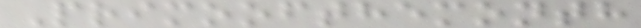Primoofthemonth
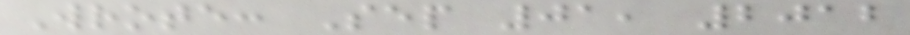Wrote: Sep 01, 2012
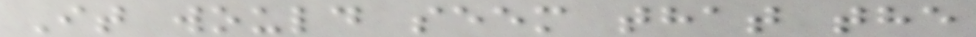It would seem that the
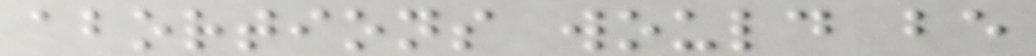abortions would be
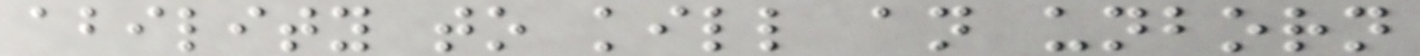ability to kill an unborn
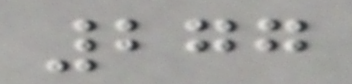277
